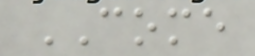COME
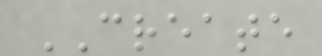CREATE
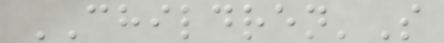CHILDREN'S
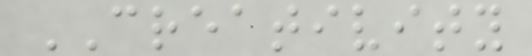CREATIVITY
